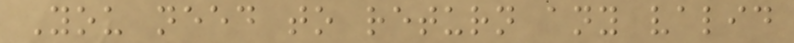You need to return any valid
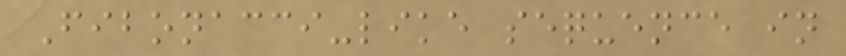Fibonacci-like sequence in
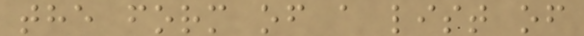the form of a list of
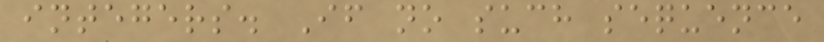integers. If no such sequence
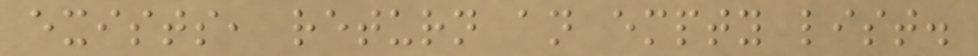exists, return an empty list.
